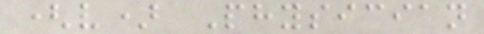(v) Physician
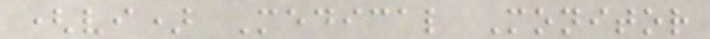(vi) Medical Monitor
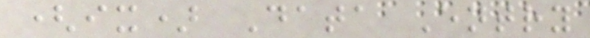(ix) Data Entry
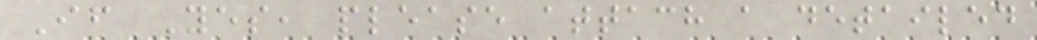If Yes, please attach a detailed
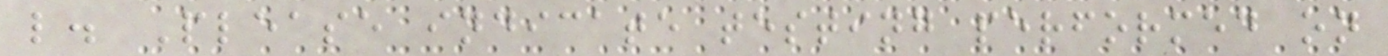l. Please indicate testing performed on
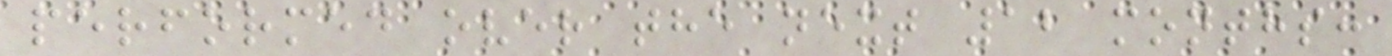performed over the next 12 months:
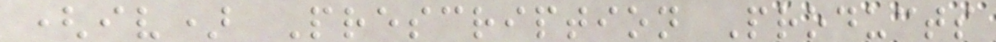(iv) Prescription Products
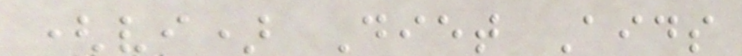(vi) Diet Aids
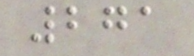271
